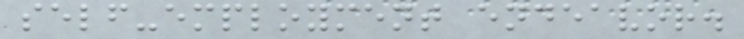self-employment endeavor.
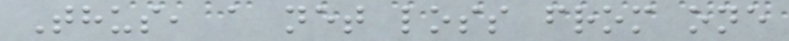Thus, a net loss from one
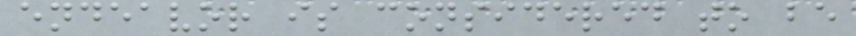endeavor is considered to be
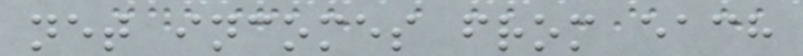net incomes from each
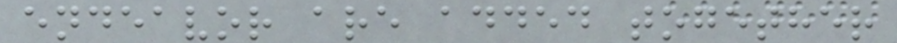endeavor are added together
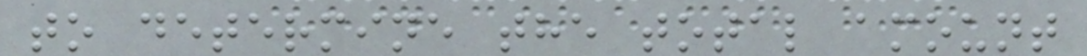to determine the total amount
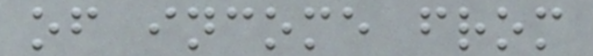of income from
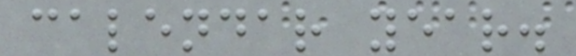calendar year.
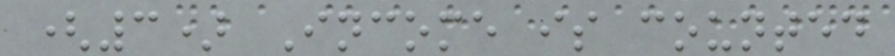(3) Income is counted
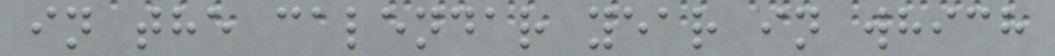in the calendar year in which
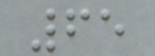65
